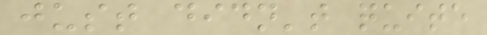just didn't quite
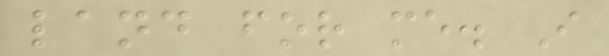land for me. I
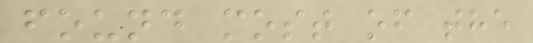found most of the
